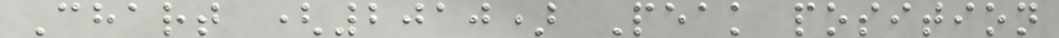Chart (2010) Peak position
